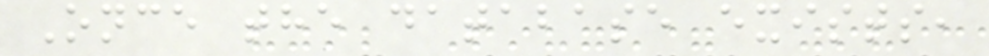Once the database exists,
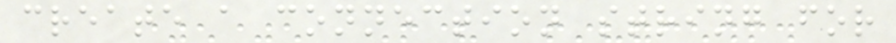create a connection string for
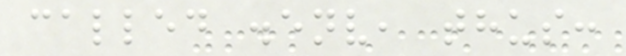called .env, thus:
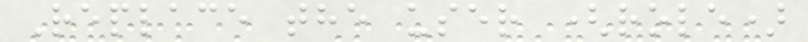Replace the user (role)
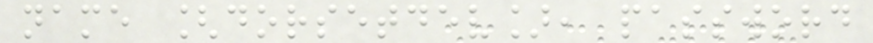name [dorsetdev], password
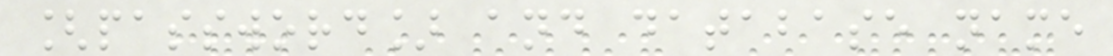[password] and database name
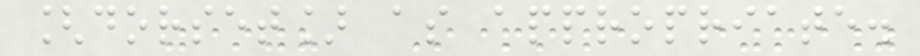[dorset] as appropriate.
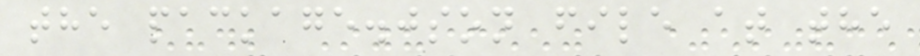the package.json file at the
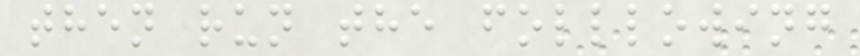then run the folllowing
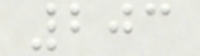203
